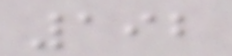192
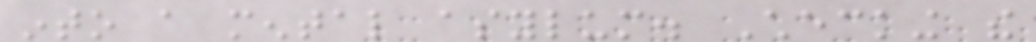into a mental asylum. Checking the
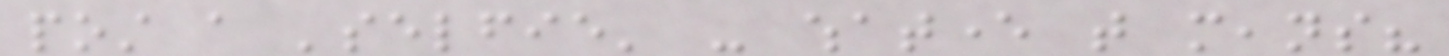post a 'selfie' - whatever that means?
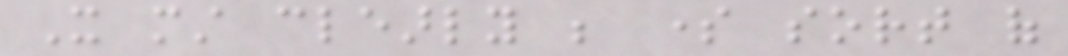It must clearly be some sort of
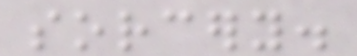sorcery.
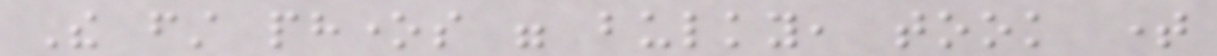The first phones were bulky, took time
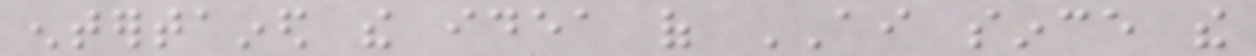entertained the idea of AI since the
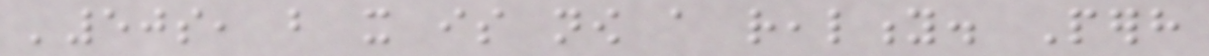'50s, but it is now a reality. Perhaps
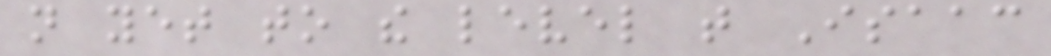not yet to the level that Isaac
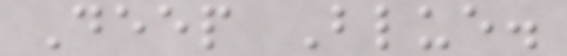Deep Blue.
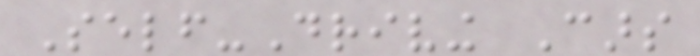Self-Driving Cars
